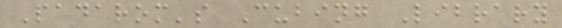Padarom's Cubing Library
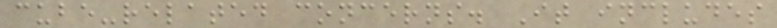cube-related concerns. It includes
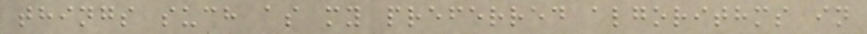things such as my preferred algorithms in
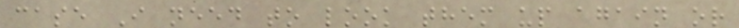case I need to look them up again or
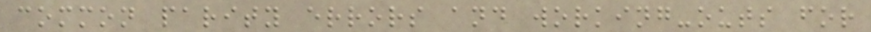common parity errors and working-outs for
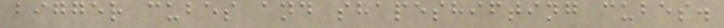bigger cubes and shapeshifting cubes.
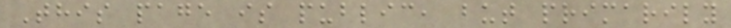This page is public, but primarily
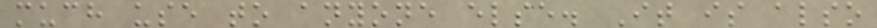much use to anyone else. It is also
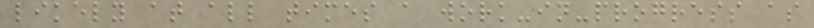likely at all times a work-in-progress as
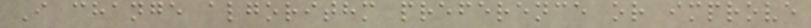I change algorithm preference or improve
